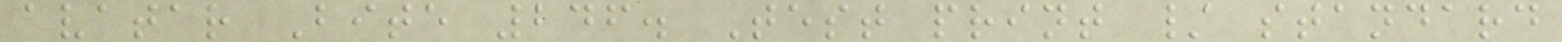avatar Bite 246. Test print / standard
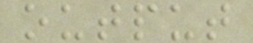output
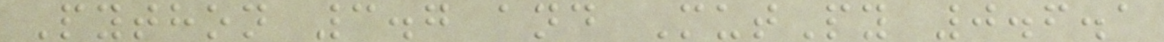Python 3.7 and MutPy 0.6.1
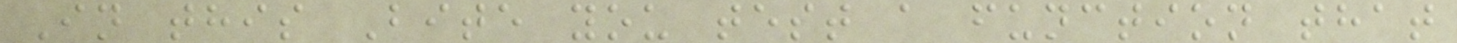In this Bite you test a function that
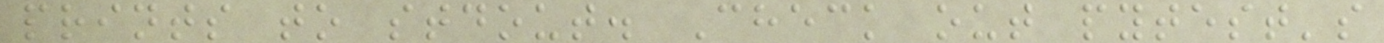prints to stdout. Check out pytest's
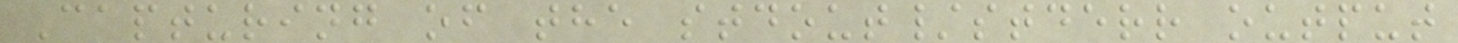Capturing of the stdout/stderr output
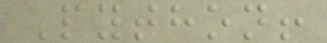Python!
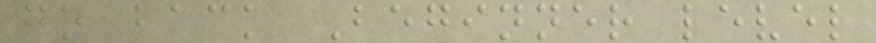go back Beginner level
